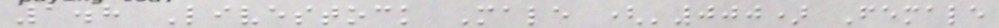1.8 Livestock Male ('000) Female
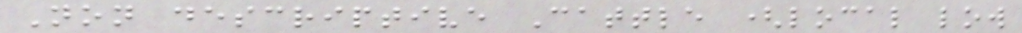Non descriptive Cattle (local low
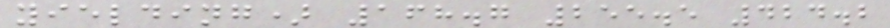yielding) 168.7 255.5 424.2
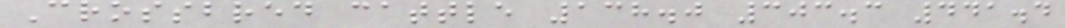Crossbred cattle 138.0 303.3 441.4
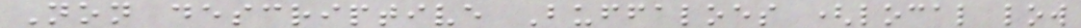Non descriptive Buffaloes (local low
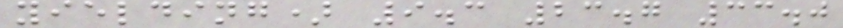yielding) 9.3 23.7 33.0
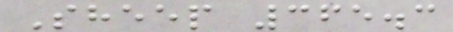Sheep 365.3
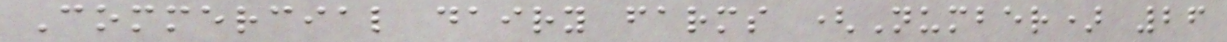Commercial dairy farms (Number) 26
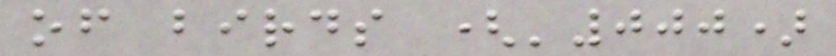of birds ('000)
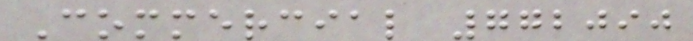Commercial 772090
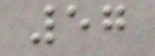57
